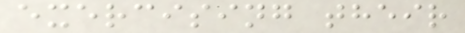exercising their
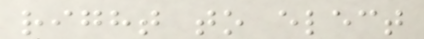right to elect
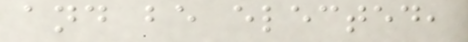and be elected,
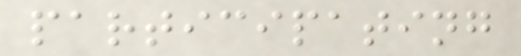participating
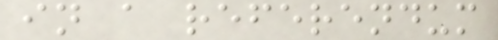in a referendum
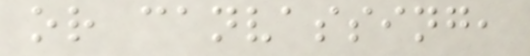or canvassing,
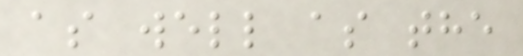as well as the
